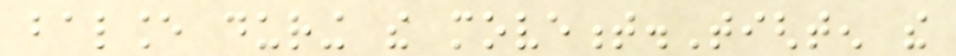balance during the movement.Tighten the
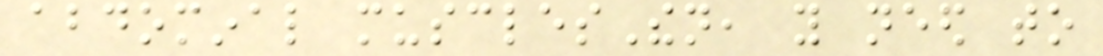abdominal musclesThen, you need to
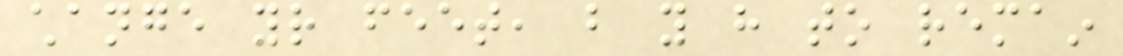change your feet, but you have to remain
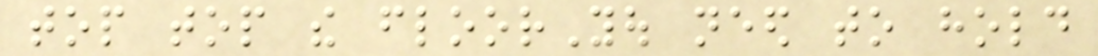top top the floorYou need to hold
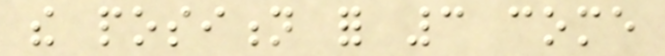the position for 3 come
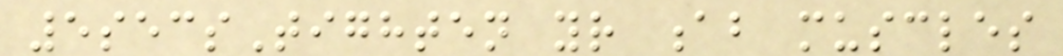5secsTighten your ab muscles
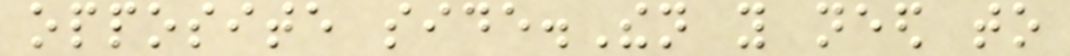opposite side.Then you need to
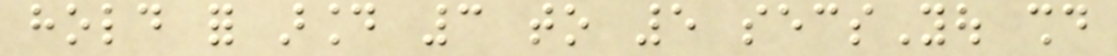hold for around 3 to 5 secsYou should
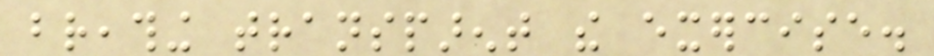breathing transparent the exercise.
